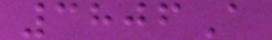3806A
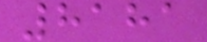8181
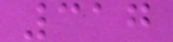317
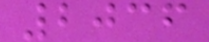2036
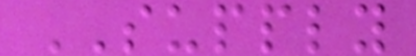SUPPLY
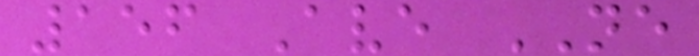156 Ave NE
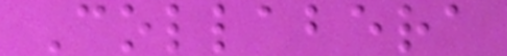Collabera
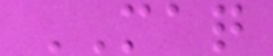MAQ
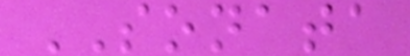SONATA
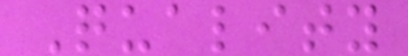Quality
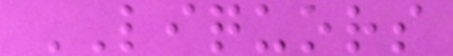LIQUORS
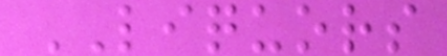LIQUORS
